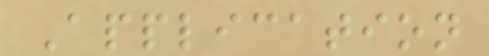Application
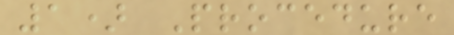1) Procedure
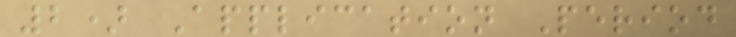2) Application Period
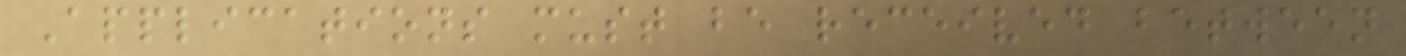Applications must be received between
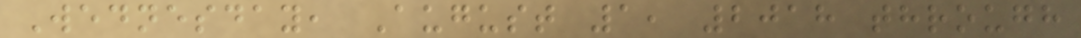Wednesday, August 1, 2018 through
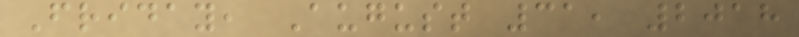Friday, August 31, 2018
